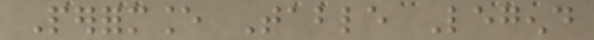Performance Table Legend
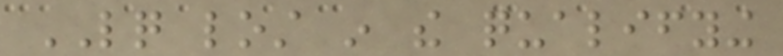LQ lost in the qualifying
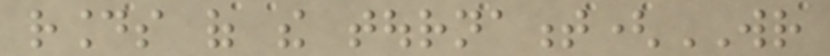rounds of the tournament(WR
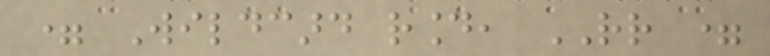= Wildcard round, RR =
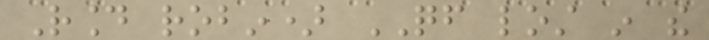Round robin) QF lost in the
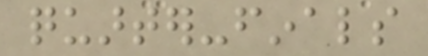quarter-finals
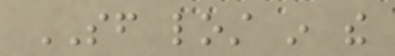SF lost in the
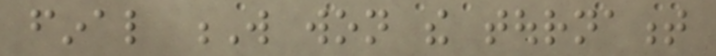final W won the tournament
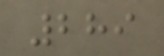289
